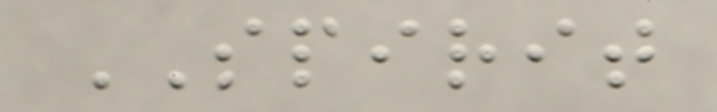SPIRIT
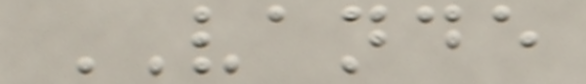VANDE
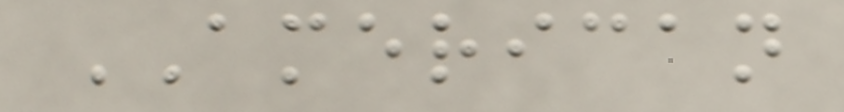AMERICAN
